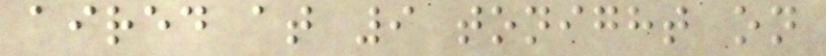aired at 9 tonight on
